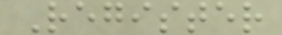Register
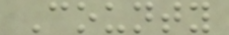County
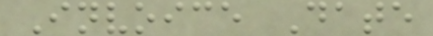Invoice Date
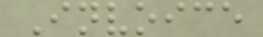Invoice
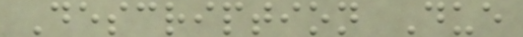Description Due
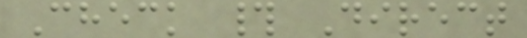Check # Direct
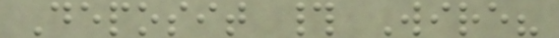Deposit # Wire?
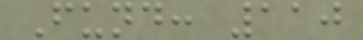Fund: 110
